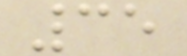35
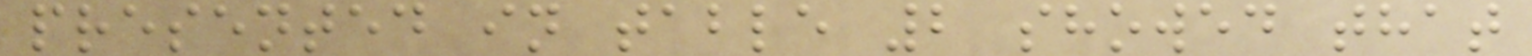presented in table 2 showed that
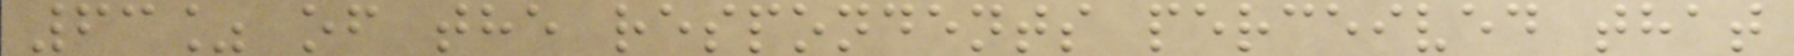63% of the respondents perceived that
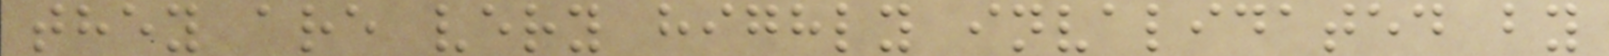they are very highly invalidated by
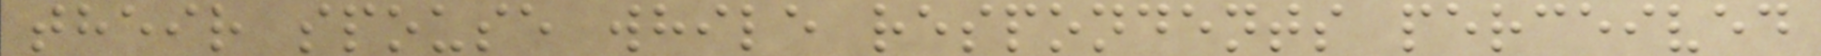their spouse while respondents perceived
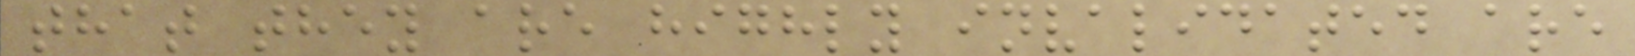that they are highly invalidated are
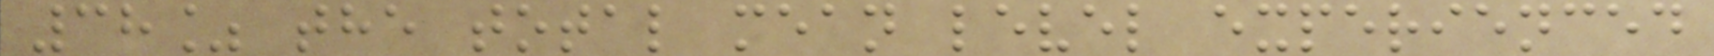38% the total mean level experienced
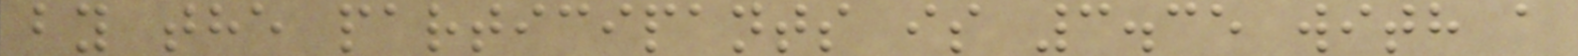by the participants is 3.35 with a
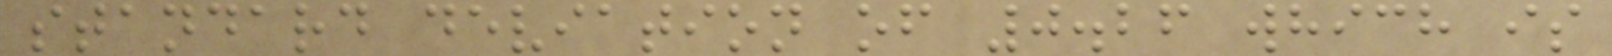standard deviation of 0.26 which is
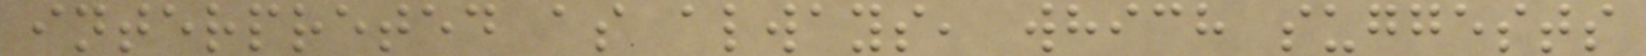interpreted as always, which suggests
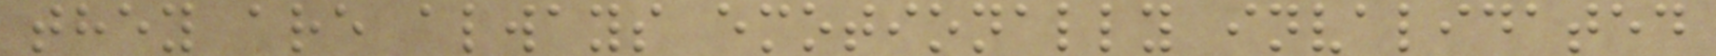they are always emotionally invalidated
